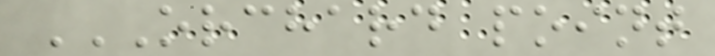ORCHARD POINT
